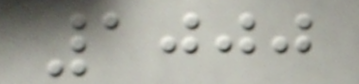1000
